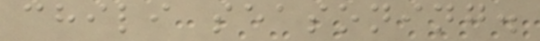chili seasoning.
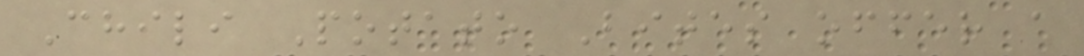Chili Potato Bites offer a
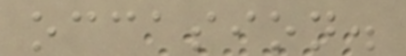occasion.
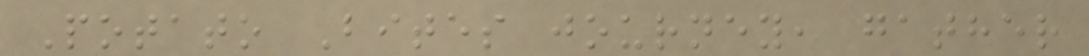Potato Bites journey, gather
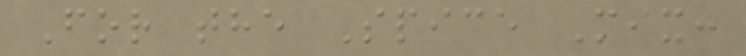For the Spice Mix:
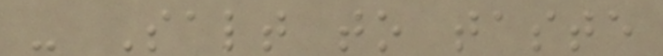- Salt to taste
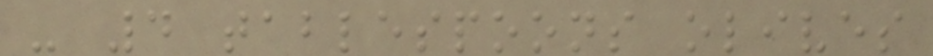- 4 tablespoons olives
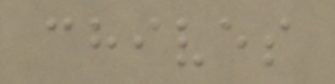chives
